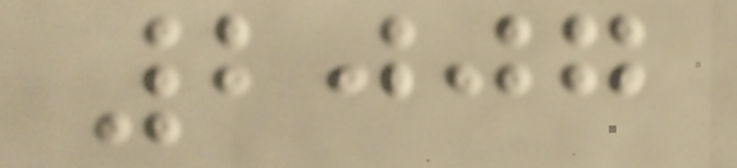2007
